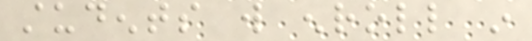students will enroll in
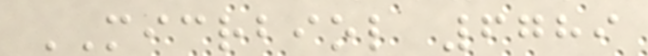MICRBIOL 6789
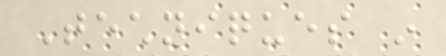Techniques in
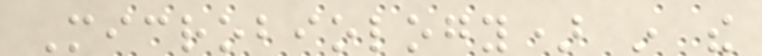Microbiology) in the
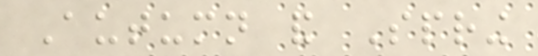Autumn and Spring
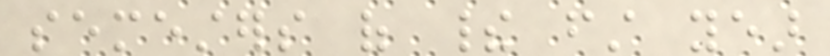semesters of their first year
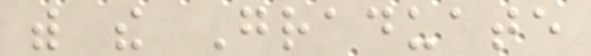with the Graduate
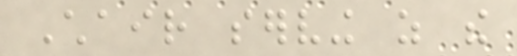Chair serving as the
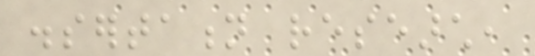dissertation research,
